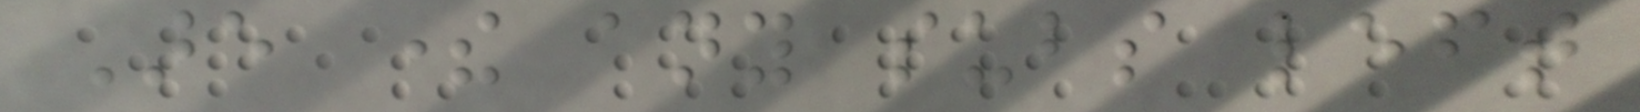Are there any subs left
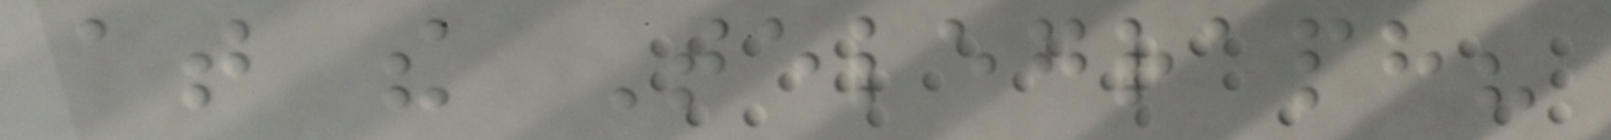at the Telegraph?
